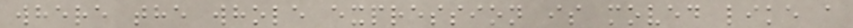where the whole expression is moved like a
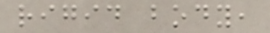rigid body,
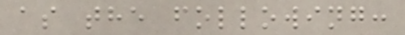as the following:
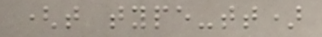(t type-tt)
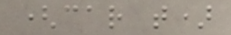(car t)
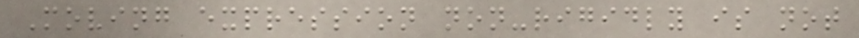Moving expression non-rigidly is not
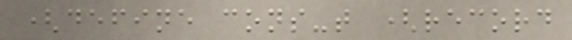(define cons-t (record
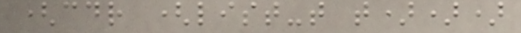(cdr (list-t t)))
